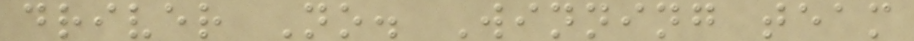driver No. Winning team
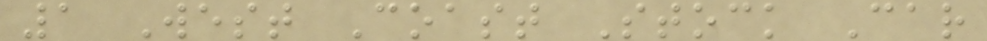1 West Coast Stock Car
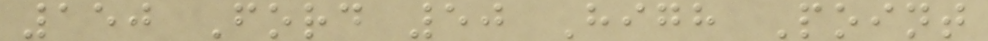150 Ford 50 High Point
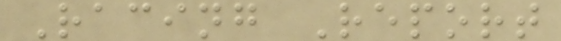Racing Report
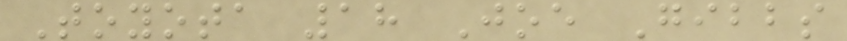Toyota 18 Joe Gibbs
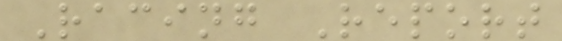Racing Report
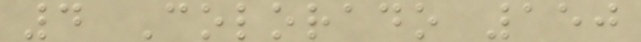4 Colorado 150
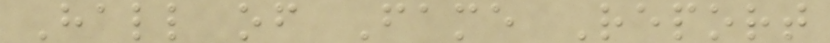Hall of Fame Report
